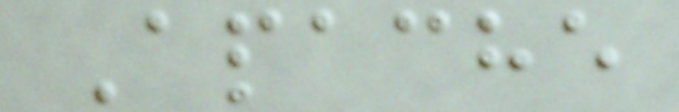Apache
